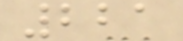221
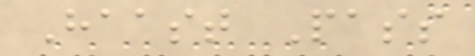Haast Pass
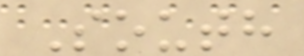South
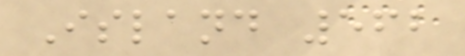Island 562
